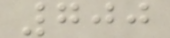700
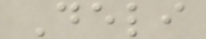Deli
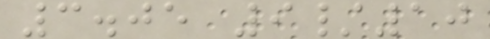3.05 9/10
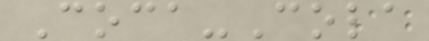Coca-Cola
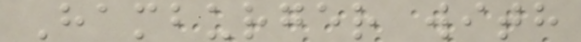Hamburger with
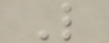L
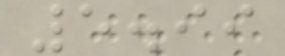5.99
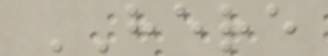HERE
